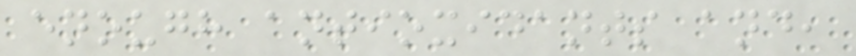enough antioxidants and,
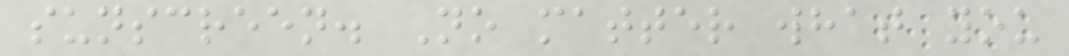sunscreen. No matter what you
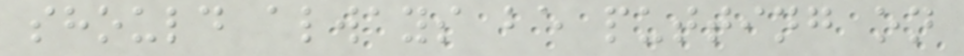should always be putting on
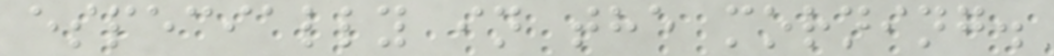especially in the morning.
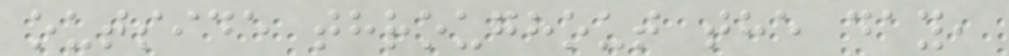outside throughout the day,
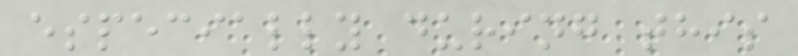especially during this
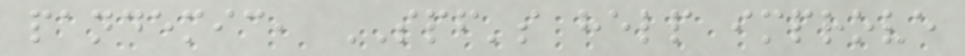pandemic, SPF's help improve
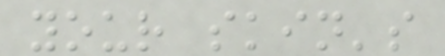your skin's
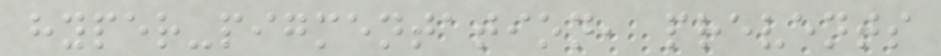hyper-pigmentation, prevents
